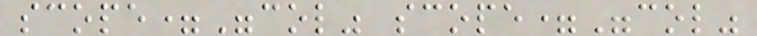scope="col" scope="col"
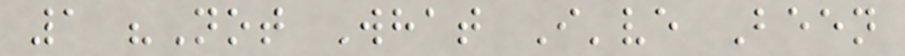1 "Not What I've Been
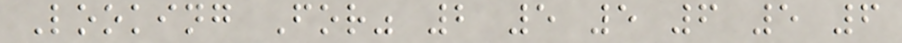Looking For" 2 5 5 6 5 6
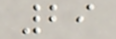29
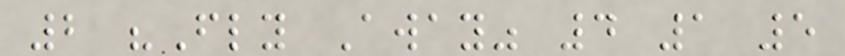2 "Fly Away" 4 1 5
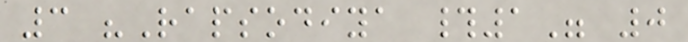3 "Rapsodiya #1" 0
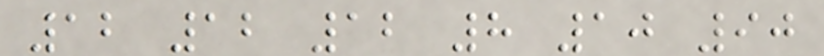12 12 12 8 10 90
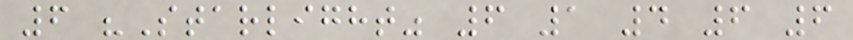6 "Starlight" 6 1 4 6 6
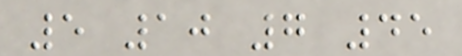5 10 7 45
